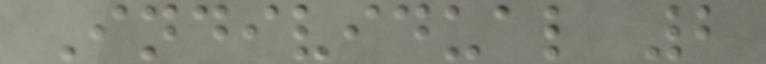Individual 2
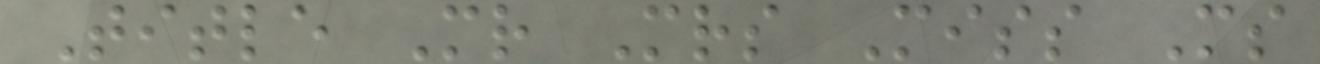Title Mr Mrs Miss Ms
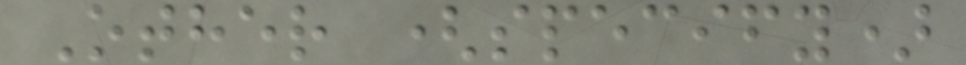Other (specify)
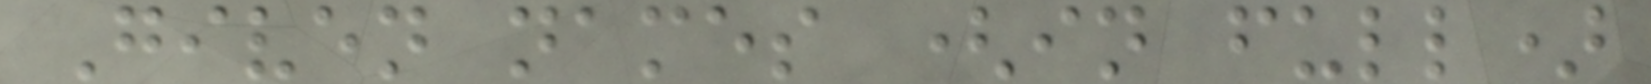Given names (in full)
